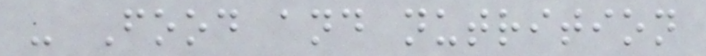- Food and nutrition
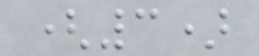(3)
